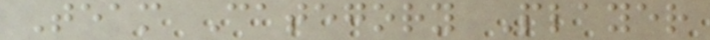Team Category Player
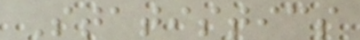Statistics
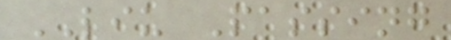LIU Passing
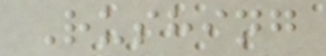Rushing
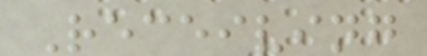Receiving
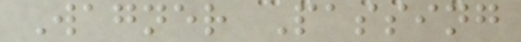Wagner Passing
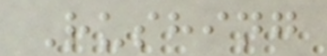Rushing
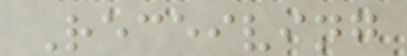Receiving
